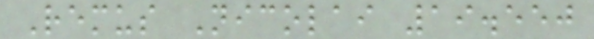Remus Nicolai 19.550
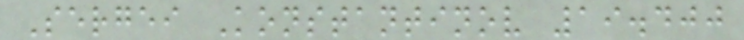Sergei Konstantinov 19.400
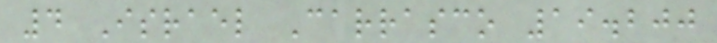4 Israel Carrasco 19.200
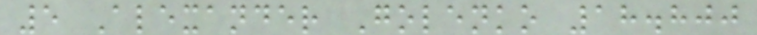5 Alexander Golenko 18.800
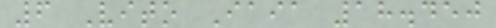6 Vito Iaia 18.450
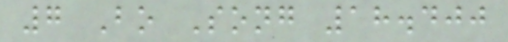7 Bo Song 18.400
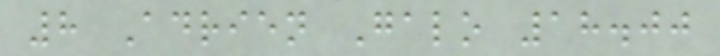8 Adrien Galo 18.00
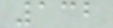132
